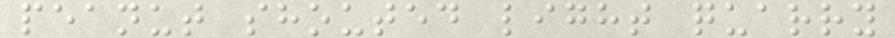peanut shouted light quarry
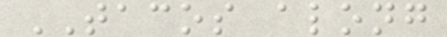TACOS along
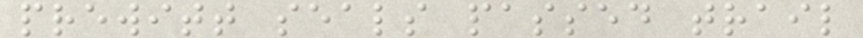prewitt seals passed trail
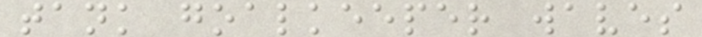tank goalkeeper waves
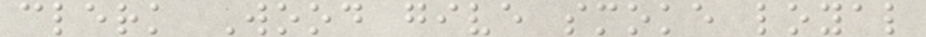clerk Wood give smoke loyal
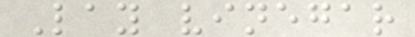Lay vinegar
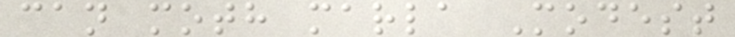can moth marla Modest
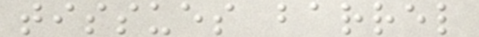tissues barrel
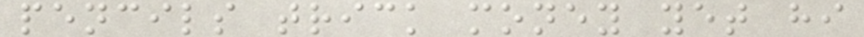pencils trick money yet hi
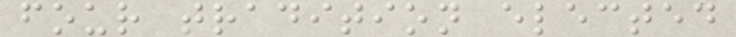four tradition elected
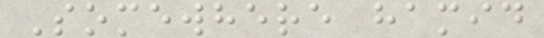Somewhere hamid
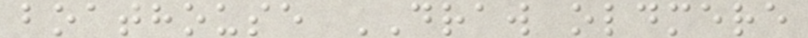boathouse DRAW oldmere
